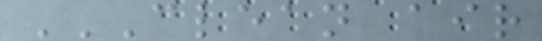CLEAN AIR
